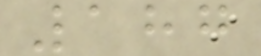187
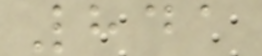841
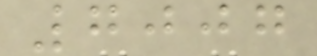7007
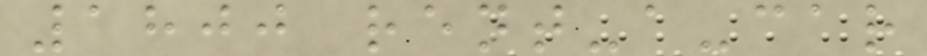1800 rent-a-car
